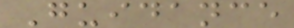Guidance
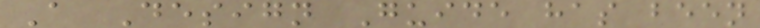A Design Guide has been
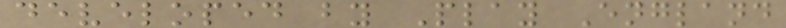developed by Play England
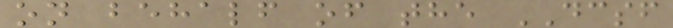on behalf of the DCSF
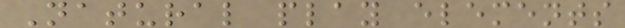Natural play elements
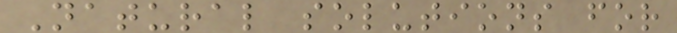Natural solutions for
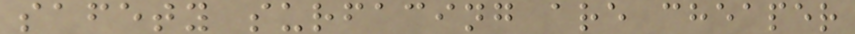safety surfacing are cheaper
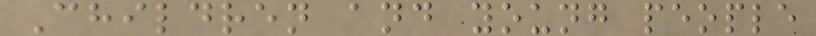Children and young people
